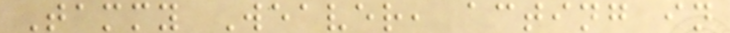Tammy Weaver, acting in
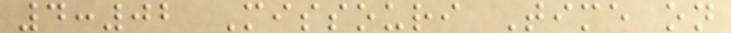4:02 Missouri Time on
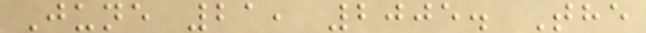June 21, 2005. The
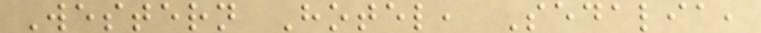Western Hotel, Sedalia,
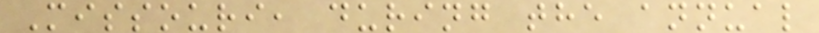Missouri, during the annual
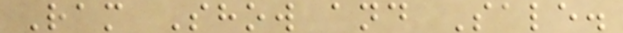Ram Show and Sale.
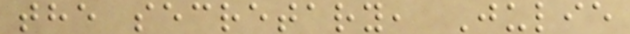the secretary, Julie
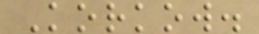Korkow.
